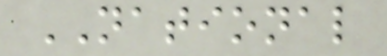NATIONAL
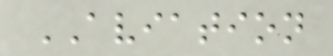AVIATION
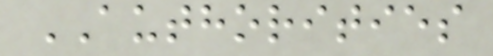AUTHORITIES
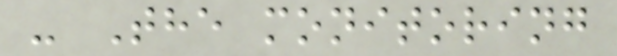- The monitoring
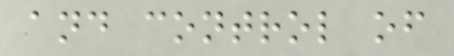and control of
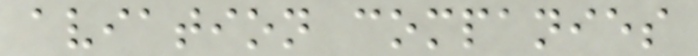aviation companies
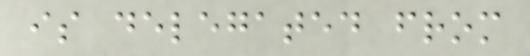is delegated from
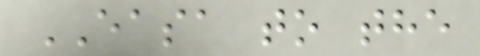EASA to the
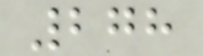278
